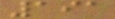191
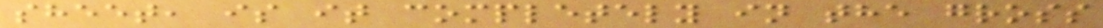sheet, is it completely in the gross
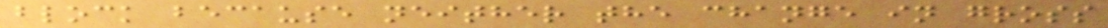block because neither the change in gross
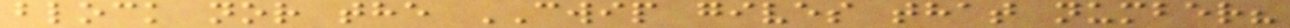block nor the CWIP gives that number?
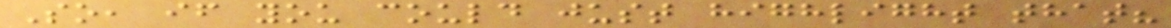So, if you could just highlight that?
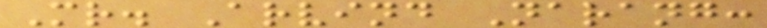Mr. Arvind Narang:
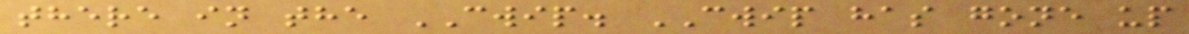there in the CWIP. CWIP has gone up
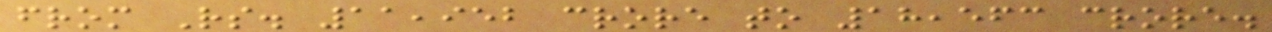from Rs. 11,952 crore to 18,563 crore.
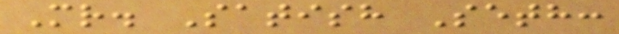Mr. Satish Seth:
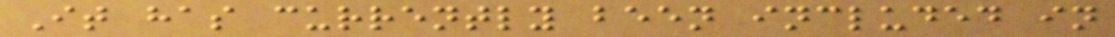It has currently been included in
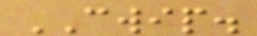CWIP.
